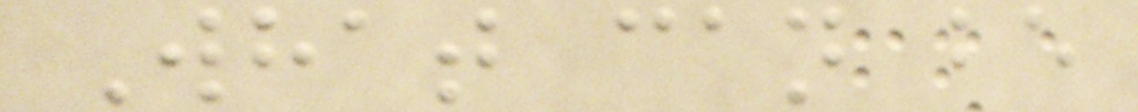What can be
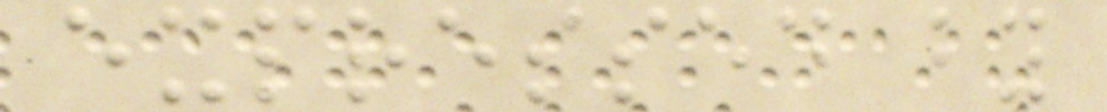expressed by
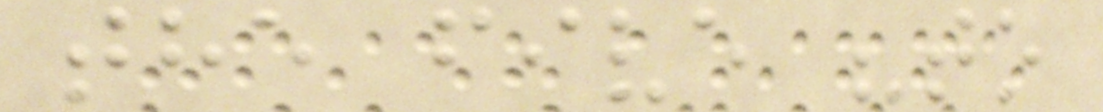the five "to
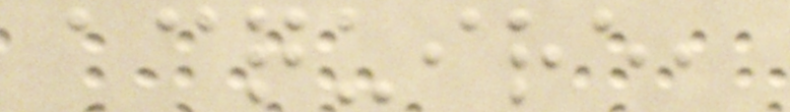acquire,
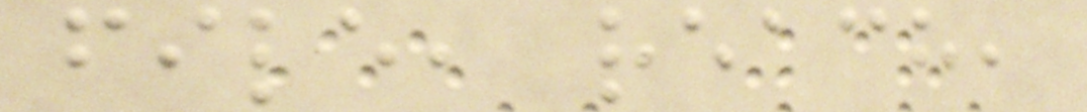file, reach,
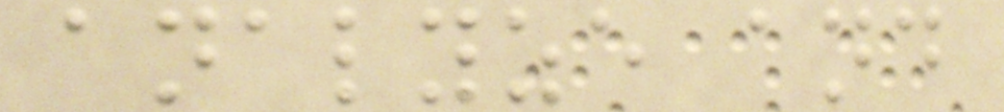analyze and
